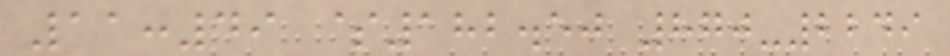11:49 $182.50 870-2249
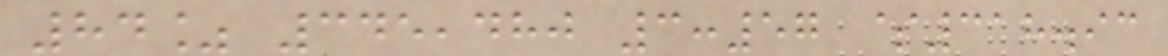84% 345,480 3:57 $318.93
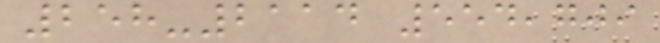258-2114 554,709
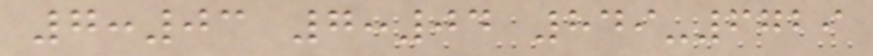7:03 7:04 849-6729
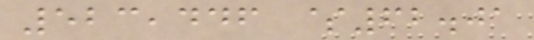523,446 $62.01
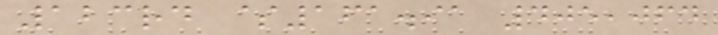123rd $161.91 405,064
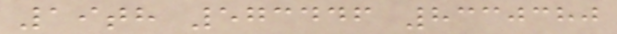19th 573446 8330380
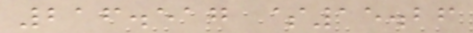216.517 $15.26
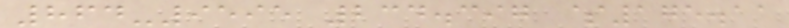864-9595 234.397 $175.11
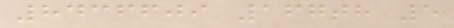8436609 167th 5
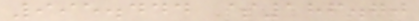995.444 $186.70
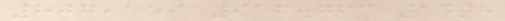807,159 916.763 14th
